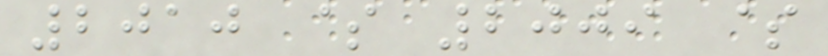2010 $ 2009 $
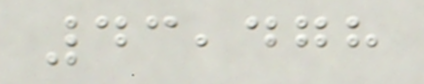43,478
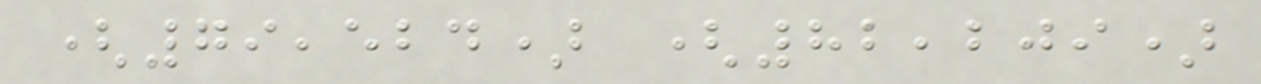(79,524) (82,209)
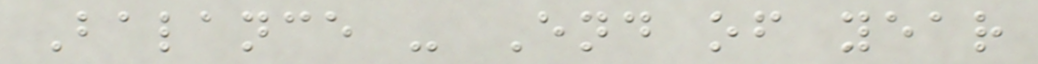Balance - End of year
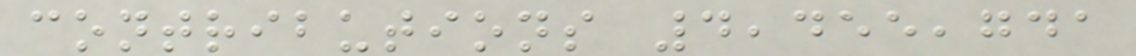contributions 4,455,741
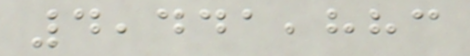4,441,883
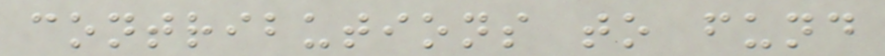contributions to fund
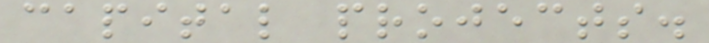capital projects.
